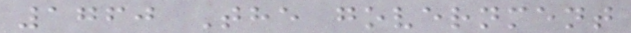1760 The government
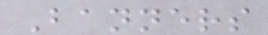Banners
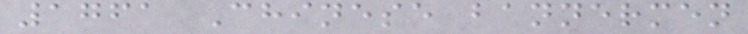1761 Chinese bannermen
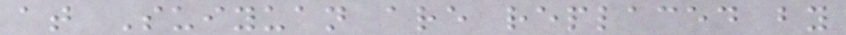at Suiyuan are replaced by
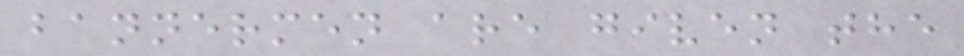bannermen are given the
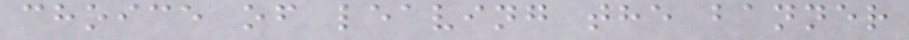choice of leaving the banner
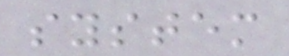system
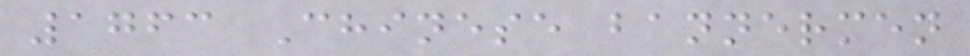1763 Chinese bannermen
